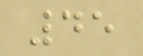45
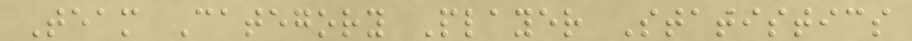Team Category Player Statistics
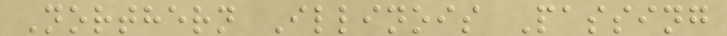Northern Illinois Passing
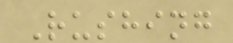Rushing
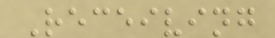Receiving
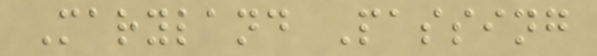Maryland Passing
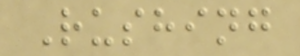Rushing
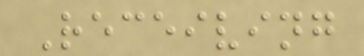Receiving
